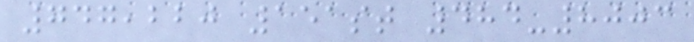747,220 151st 484-8003
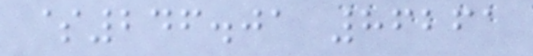$246.01 86261
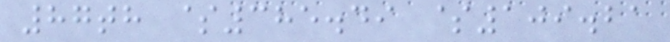87th $385.49 $109.21
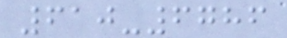610-6786
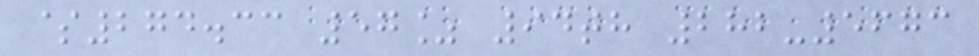$274.33 57% 94th 282-5673
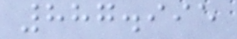887.995
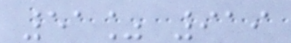51% 919
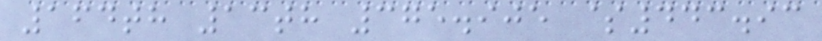164th 13th 375.905 $443.93
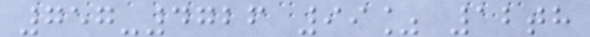757-4726 99% 12th
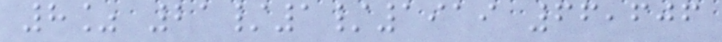8% 21/1/1919 66,606
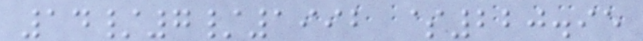14/7/1992 $220.95
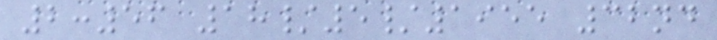2:56 18/5/1955 32nd
